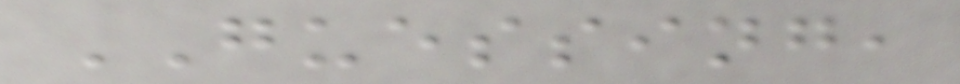GUESSING,
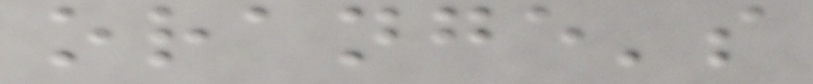orange's
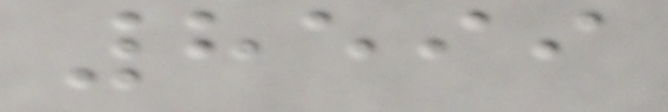8599
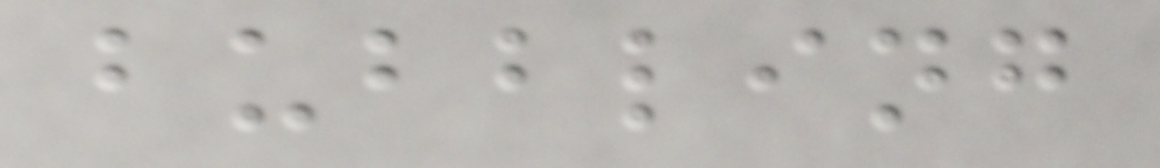bubbling
